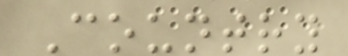Country
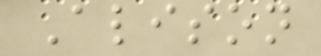Alison
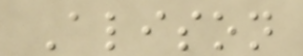Alison
